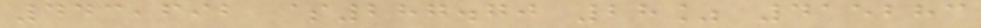443,692 $287.70 28% 415283
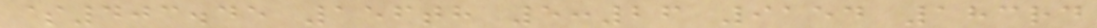$403.45 156th 5:26 9154 183rd
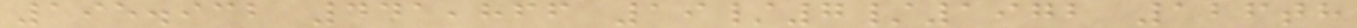195.932 441,866 19/7/1972 126th
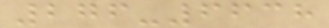276-6638
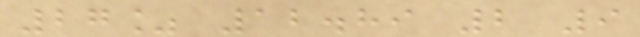27% 12.89 2 9
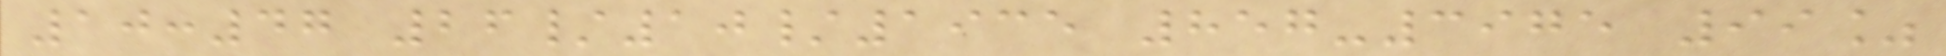10:47 26/10/1935 857-3975 99%
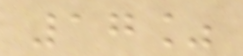17%
